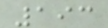193
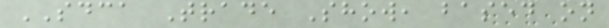SDCA Trade Show, based on
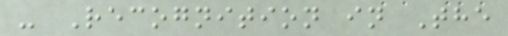- Recognition in The
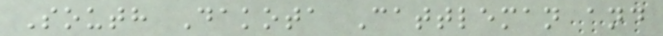South Dakota Cattleman and
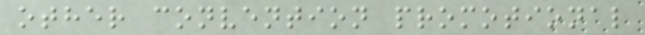other convention promotional
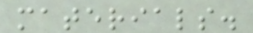materials.
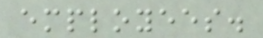employees.
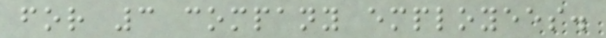for 3 company employees.
